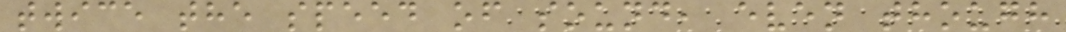twice the speed of sound, even though
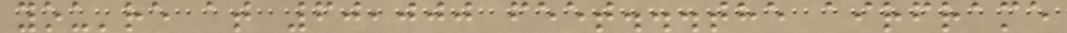you're at 60,000 feet...the airframe
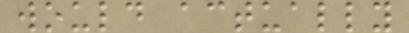would actually
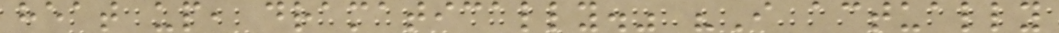heat up, dramatically." "I actually
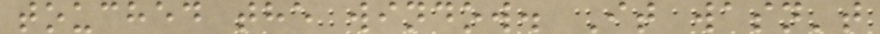touched the window. It wasn't
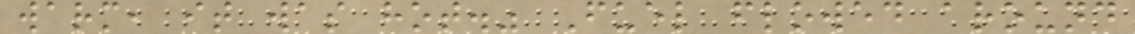warm, it was hot." Fuel flowed around
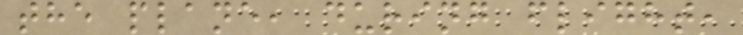the plane, during flight,
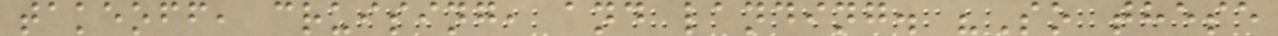takeoff, cruising, and landing. "So these
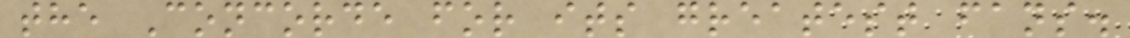the Concorde for its greatest fans.
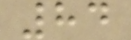84
